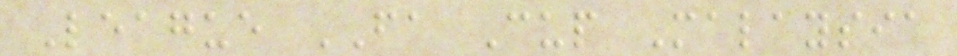League FA Cup Malaysia
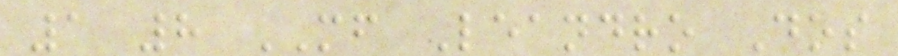1 8 MF Leandro Dos
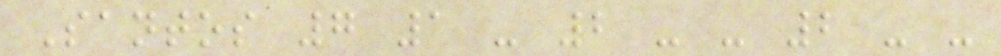Santos 7 1 - 2 - - 2 - -
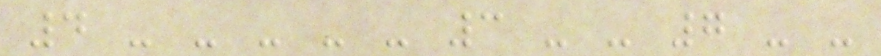4 - - - - - 3 - - 7 - -
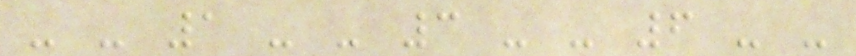- - 1 - - 3 - - 6 - -
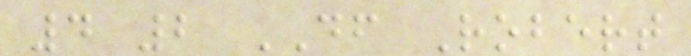4 2 DF Robert
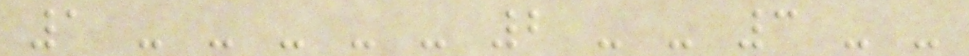1 - - - - - 2 - - 3 - -
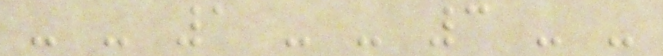- - 1 - - 3 - -
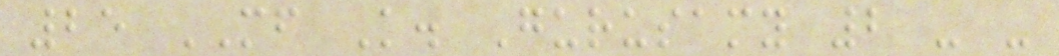25 MF K. Gurusamy 2 - -
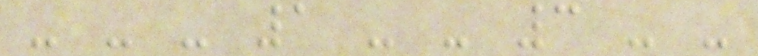- - - 1 - - 3 - -
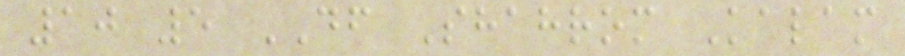10 5 DF Shahrom Kalam
